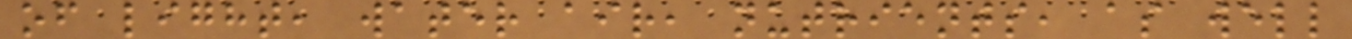of light, water air, nutrients, as well
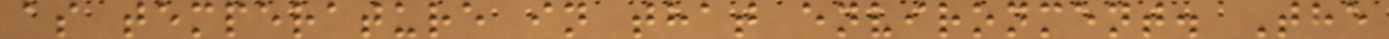as temperature in that environment. The
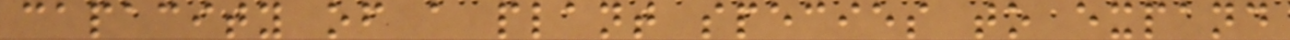capacity of a plant species to expand
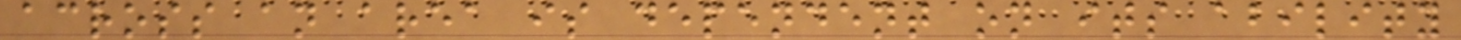across an area is dependent on its ability
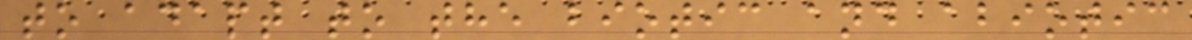to adapt to the biotic and abiotic
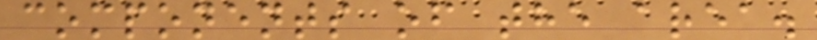components of the area.
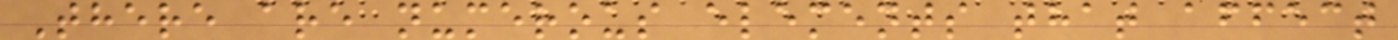There are numerous elements that affect
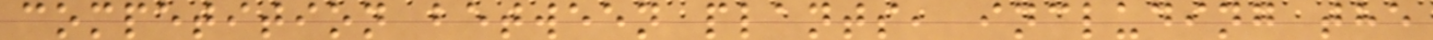competition between plants, including the
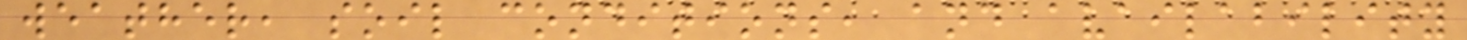weather, soil conditions, and availability
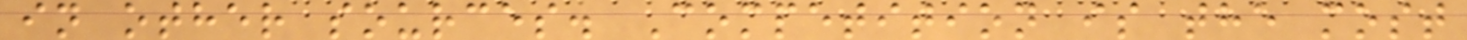in other sources. Competition is the most
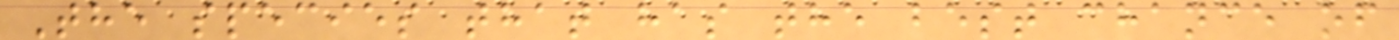The species that has the best chance of
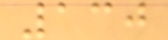130
